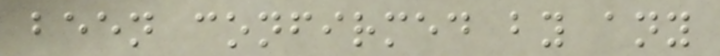been confirmed by any
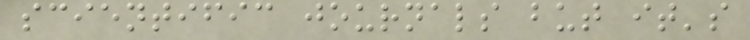scientific journals but it's
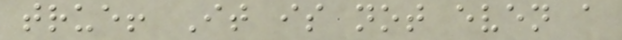true! It is not even a
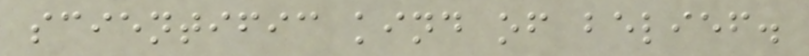scientific kind of belief.
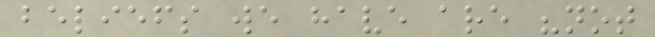beliefs we have are "not
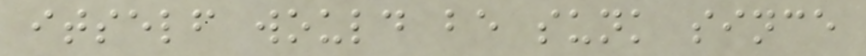itself would be sunk since
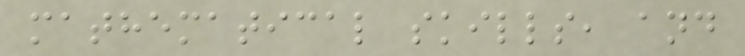mathematical skills, and
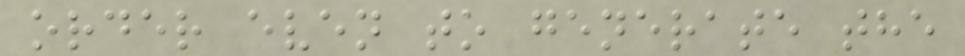order even to generate the
